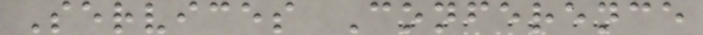Services Conference
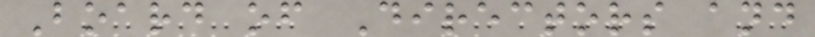Board of Directors and
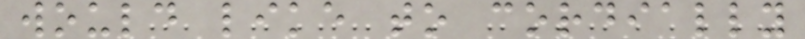would like to cordially
